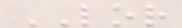LOR
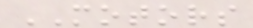MOTORS
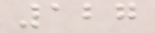127
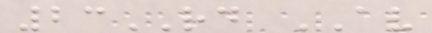23RD AV
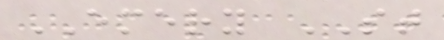EMERY ST
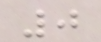0
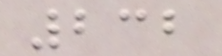232
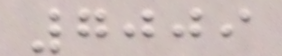7009
